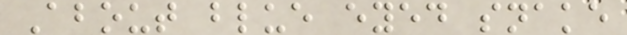About blue eyed snake
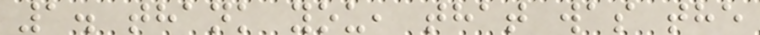1. thank you, that was the
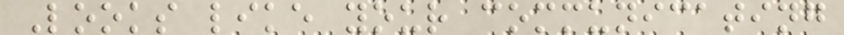Looks like your communicating
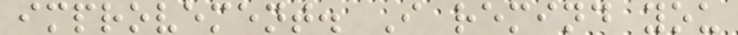improvement. I remind you
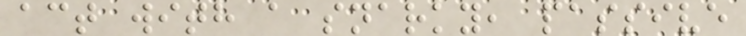act with a snarky, passive
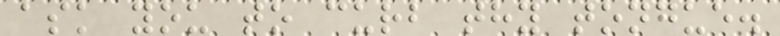ask you to curb thy tongue.
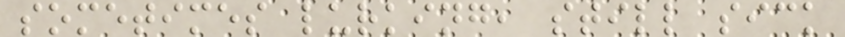sometimes lurking, still sick
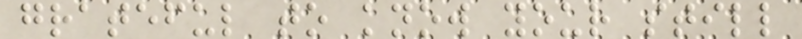grateful to know your still
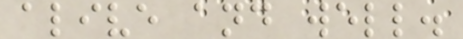alive and well.
